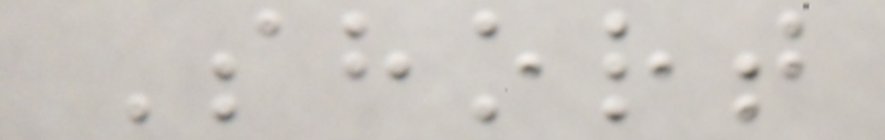Short
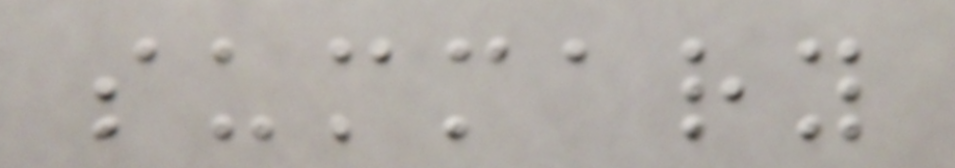summary
